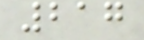217
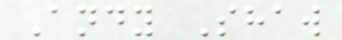Andy Shaw
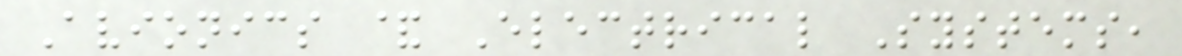Avionics & Electrical Systems,
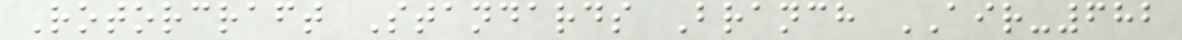Rotorcraft Standards Branch AIR-682
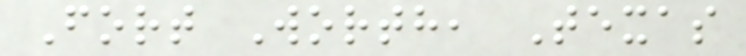Fort Worth, Texas
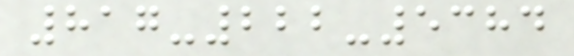817-222-5384
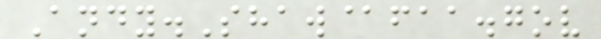Andy.Shaw@faa.gov
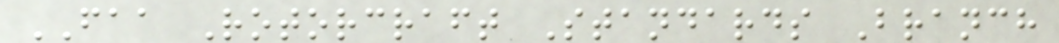FAA Rotorcraft Standards Branch
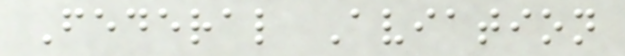Federal Aviation
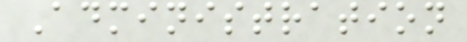Administration
